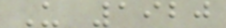U 1920
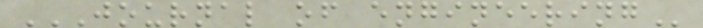JOURNAL OF ENGINEERING
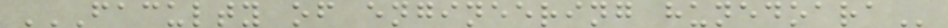FACULTY OF ENGINEERING HUNEDOARA
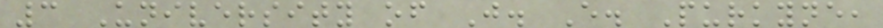3 University of J. E. Purkyne,
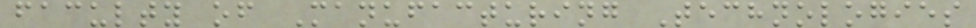faculty of Manufacturing Technologies
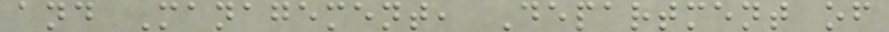and Management, Department of
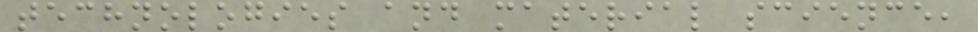technologies and material science,
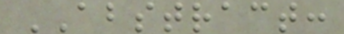ABSTRACT:
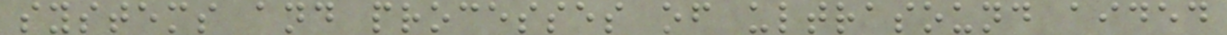systems and processes of ultrasound aided
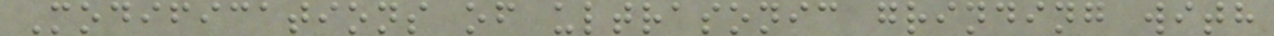Modifications of ultrasonic grinding with
